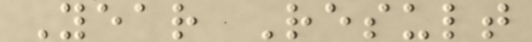Year Result
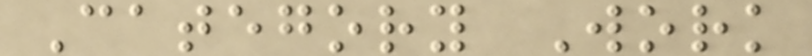Category Work
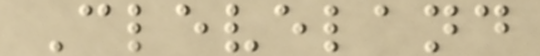Cleveland
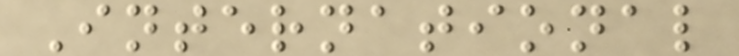International
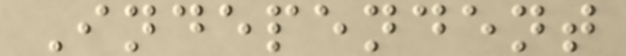Independent
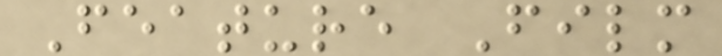Feature Film
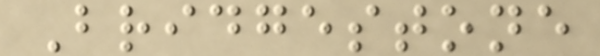Bridgestone
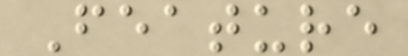Feature
